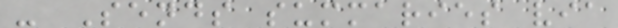- Sends summaries via
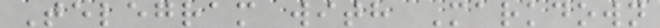Telegram with Markdown
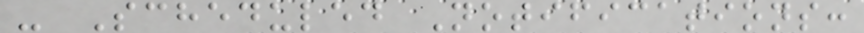- Scheduled Notifications:
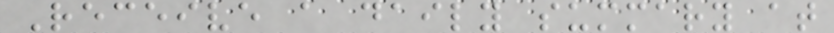Receive a daily summary at
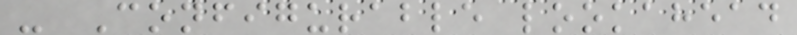- Configurable lookahead
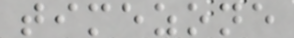timezone
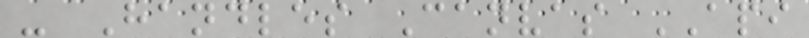- Handles Canvas API
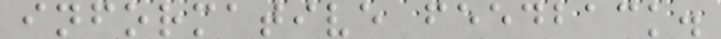informative feedback.
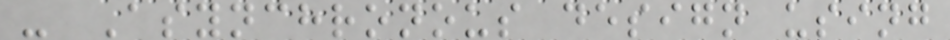- Asynchronous design using
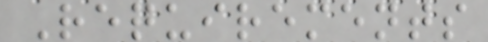Requirements
